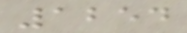1254
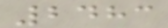2483
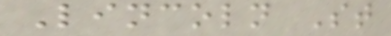Lincoln St
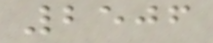2506
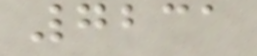7231
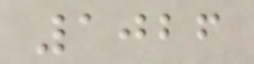1026
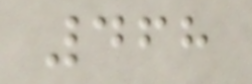468
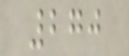270
